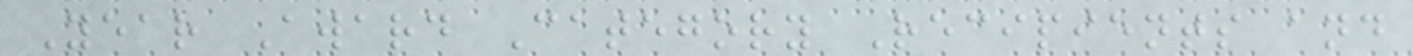Year Award Category Recipients and
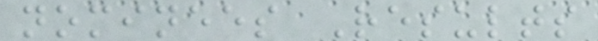nominees Results
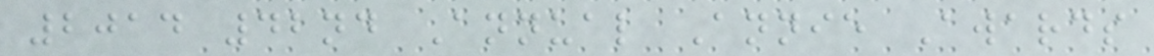2014 42nd Annual Annie Awards
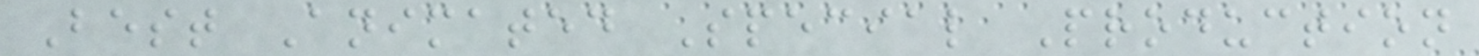Best Animated Special Production
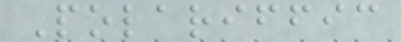Polariffic
